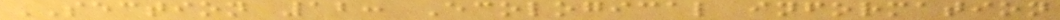SECTION 12: Ecological information
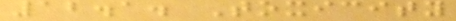12.1. Toxicity
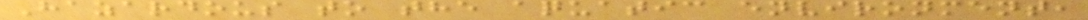Hazardous to the aquatic environment,
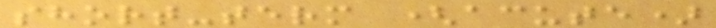short-term (acute)
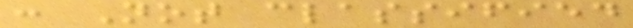: Not classified
